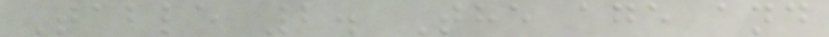Table 2. The age and
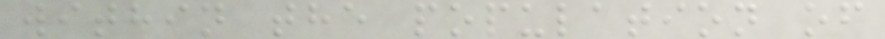within the population of
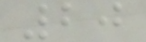20
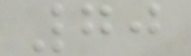70
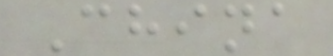China
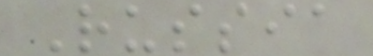Russia
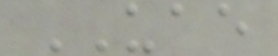UAE
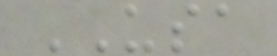USA
